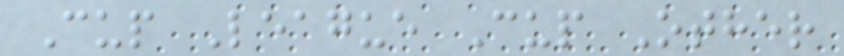Cup League Cup Other
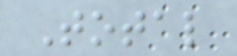Total
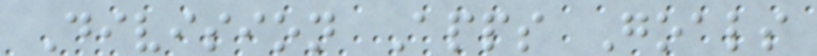Division Apps Goals
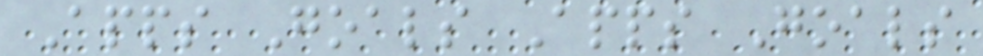Apps Goals Apps Goals
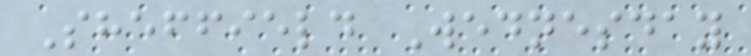Sheffield Wednesday
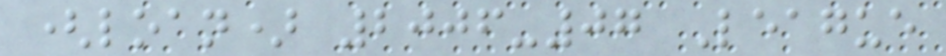(loan) 2006-07 League
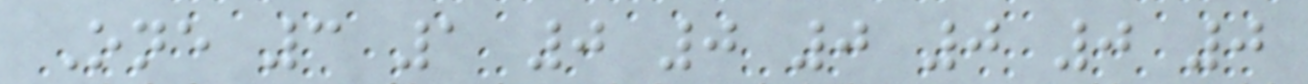One 3 1 0 0 0 0 0 0
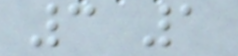3 1
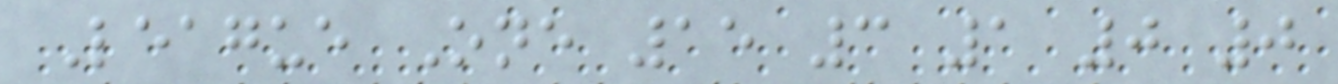League One 15 3 1 0 0
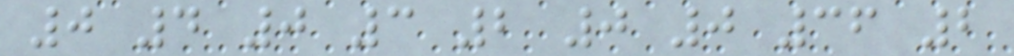0 4 0 3 2 0 0 36 2
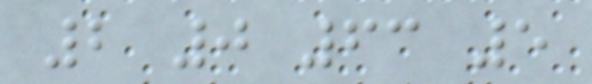2 0 63 5
